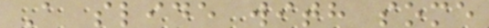A slide with some
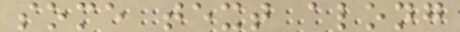some text along
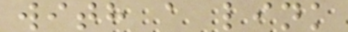with a link
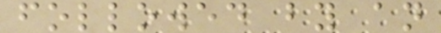followed by an
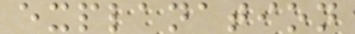explanation
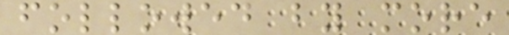followed by more
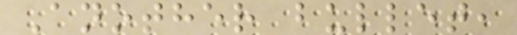Another bullet,
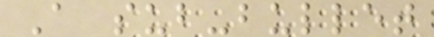A sub-bullet
